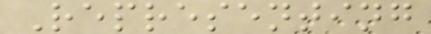Representing
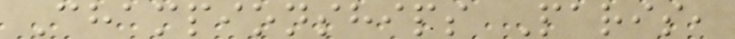Championships Paris,
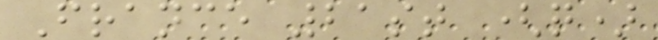France 21st (q)
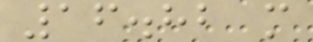16.82 m
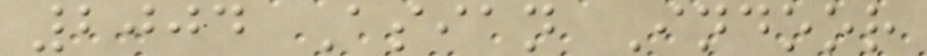2004 Asian Indoor
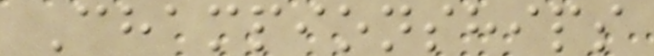Championships
